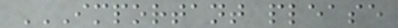IMPORTANT PLEASE
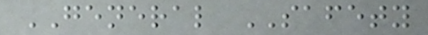GENERAL SAFETY
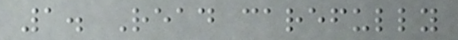1. Read carefully
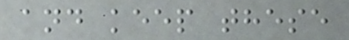and keep these
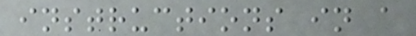instructions in a
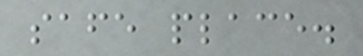safe place.
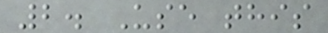2. Use this
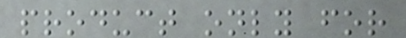product only for
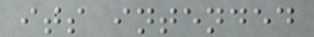its intended
